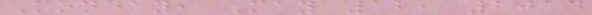Monday, May 12, 2014
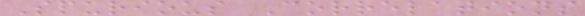Spurious Correlations
